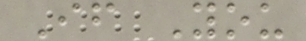If You
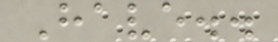Have..
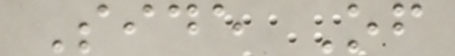Side Of
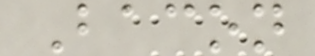Bacon
